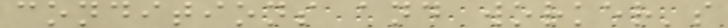conditions and worker's
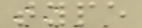type
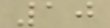10
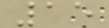15
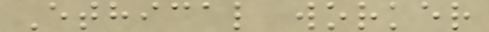Ethical worker
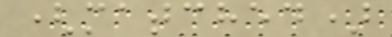(matched)
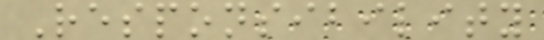Responsibility
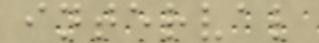interval
